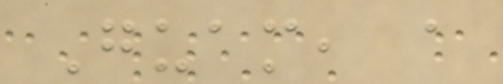Guam, a
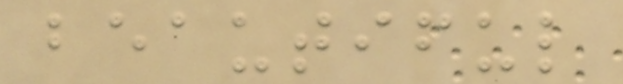beautiful
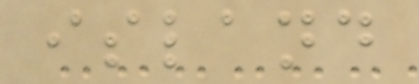island
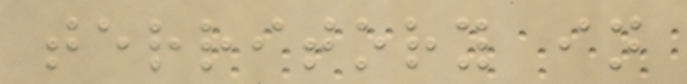territory in
